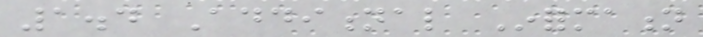1.4 Additional Information
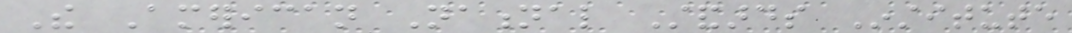The American National Standards Institute
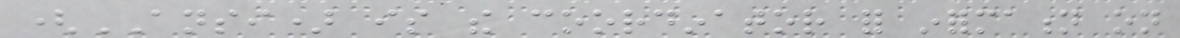(ANSI) is the coordinator for information on
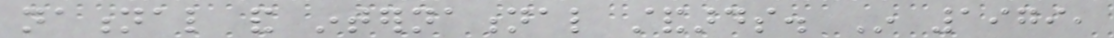national and international standards. In 1979,
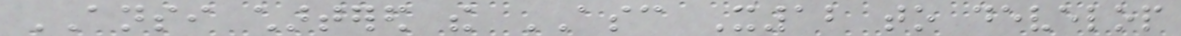ANSI chartered the ASC X12 to develop
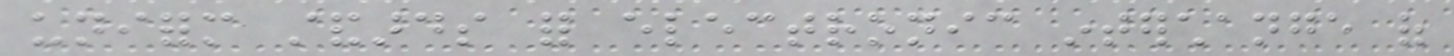uniform standards for electronic interchange of
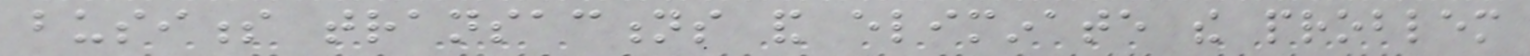business transactions and eliminate the problem
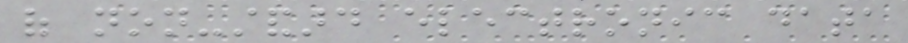of non-standard electronic data
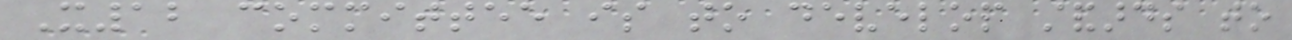X12 committee is to develop standards to
